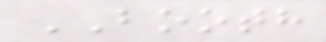BOOTH
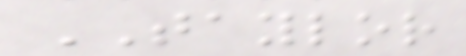TAYLOR
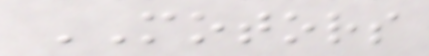MOTORS
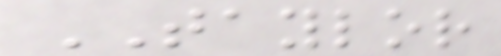TAYLOR
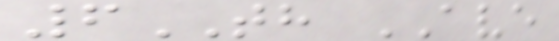6TH AVE
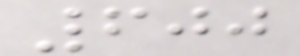600
